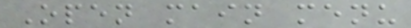Open main menu
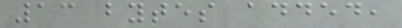13 bytes added,
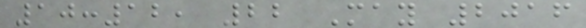10:12, 22 May 2016
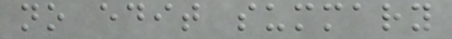no edit summary
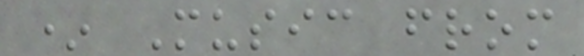* Music from
